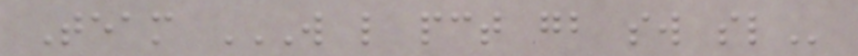Team W L PCT GB SW SL
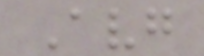Avg
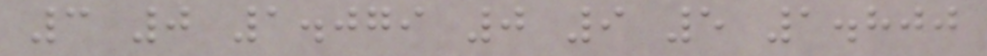3 0 1.079 0 9 5 1.800
